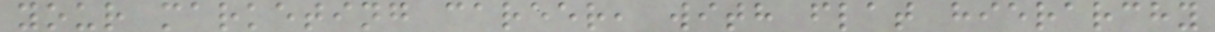your marketing career, with flat hierarchy
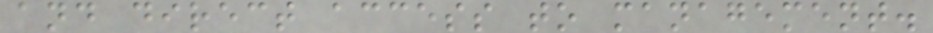and direct access to management.
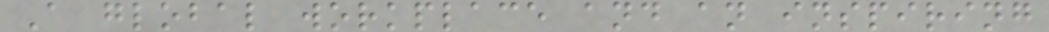A global workplace and an inspiring
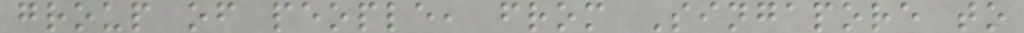group of people, from Singapore to
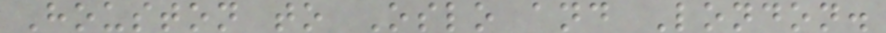Houston to Oslo and London.
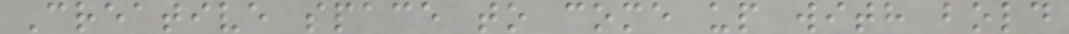Creative space to come up with bold
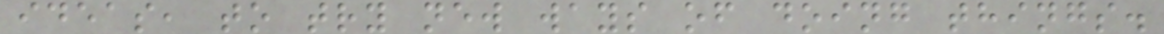ideas, to try new ways of doing things.
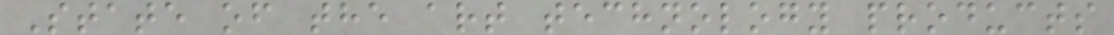State of the art technology products
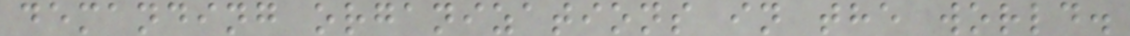demanding organizations in the world.
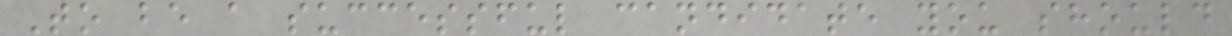To be a successful candidate you should
